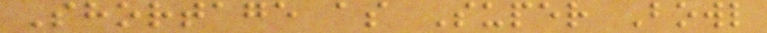Shortage as Super Bowl
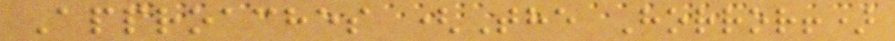Approaches (The Horror!)
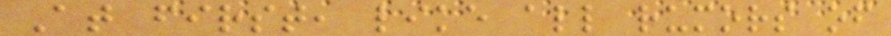At first, like all rumors of
